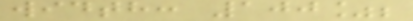width: 100%;
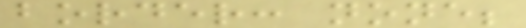border: none;
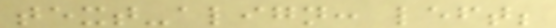text-align: left;
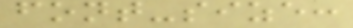font-size:
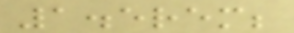1.5rem;
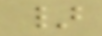}
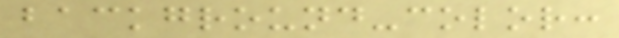background-color:
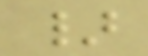}
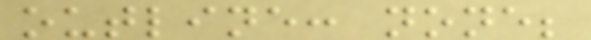outline: none;
